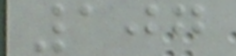107
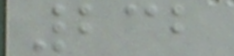232
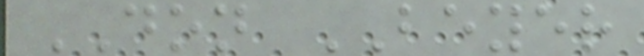DON BEYER
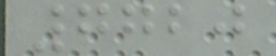7720
